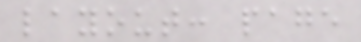layout: page
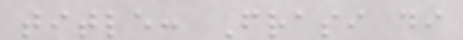title: Frasi di
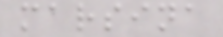marsina
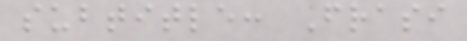subtitle: Frasi
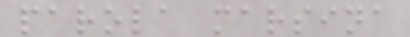parola marsina
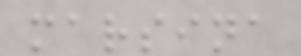marsina
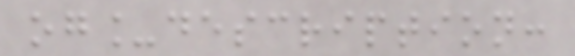og_description:
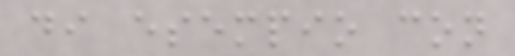di esempio con
